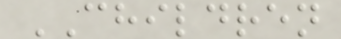CHILDREN
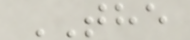THE
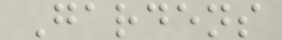Gardens
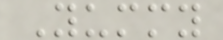Yummy
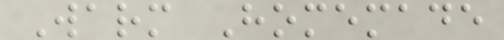Warm Homemade
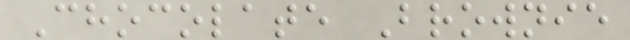Chocolate Brownie
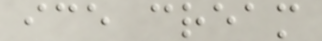ice cream
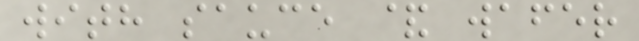with sauce & wafer
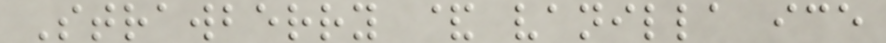Strawberry & vanilla ice
